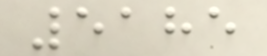5185
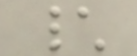\
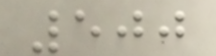500
